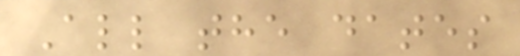All the dates
